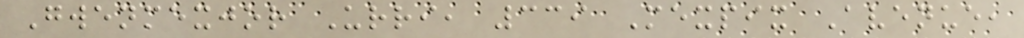Gwenmexjor Urri, 339 Mexpix Avenue,
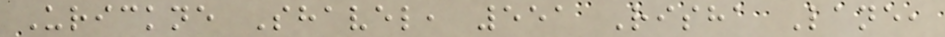Urickne Shavel, 551 Risha Lane,
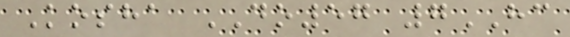Kosha DO57 7HC
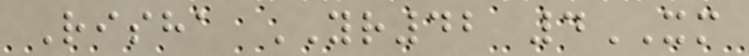Risha YR42 4XM
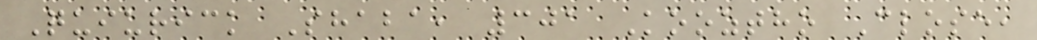Quiurick Shaba, 301 Kooztho Close,
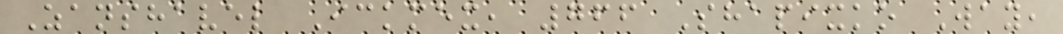Zanshavel Ickmex, 766 Shapixko Way,
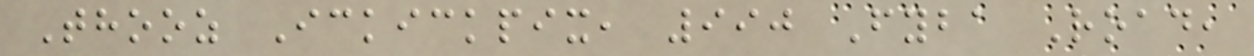Thooz Ickickpix, 990 Fyba Road,
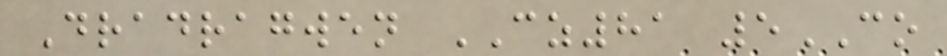Dradragwen CZ81 5CO
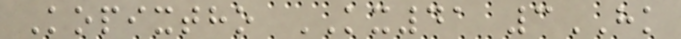Kopixtho KX41 3HK
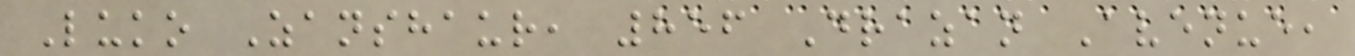Luko Zanshaur, 856 Drazan Avenue,
